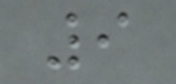9
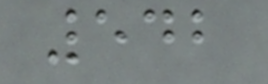542
